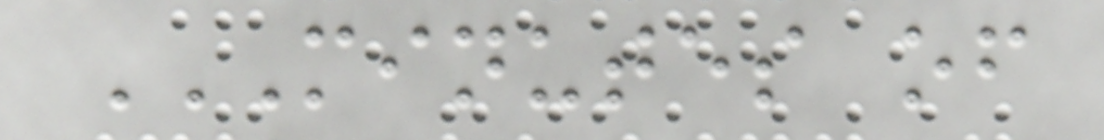MINUTES OF
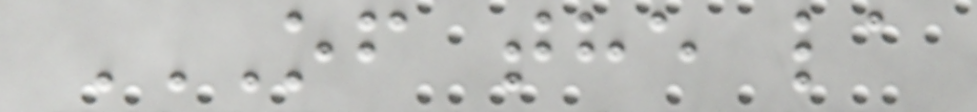OF THE LA
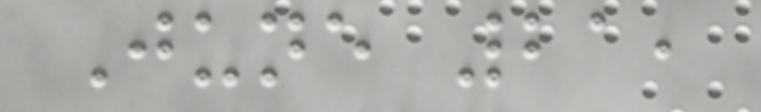June 21,
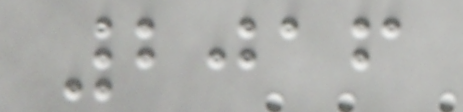2016
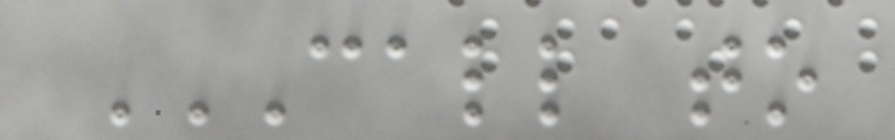CALL TO
